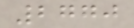2770
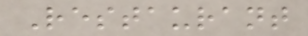Restaurant
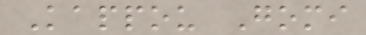Kappou Gomi
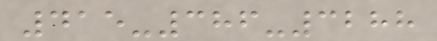415-386-3288
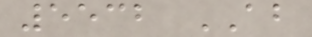5532 AB
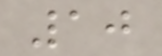10
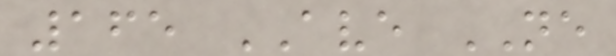165 AVE NE
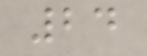24
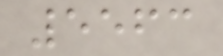5563
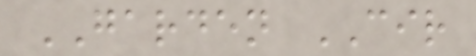GARDEN CIR
